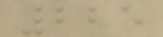225
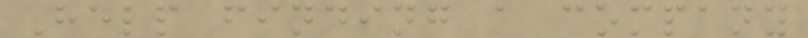Help finding a company
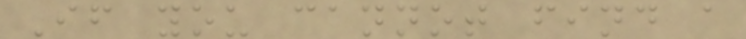If you cannot find a
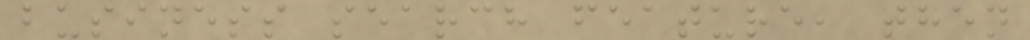business search feature, then
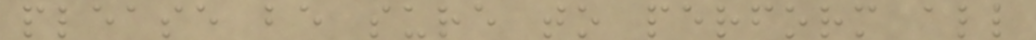please be sure to perform all
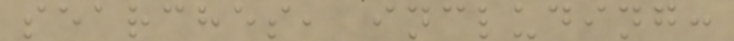searches, including:
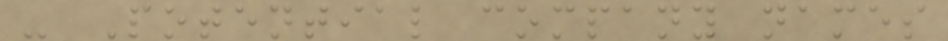- Potential company names
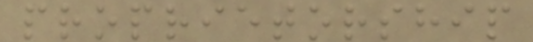proprietorship
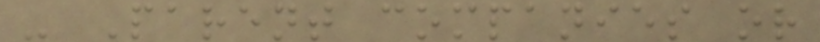- Parent companies or
